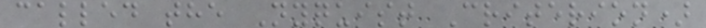called the Nyquist Criterion)
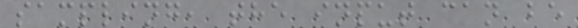sampling, the input can be
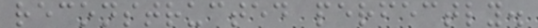reconstructed perfectly.
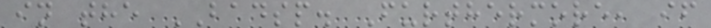in the BADSP. Furthermore, if
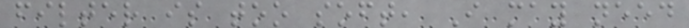filter is too soft, I may need
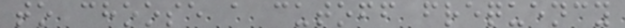to choose a cutoff frequency
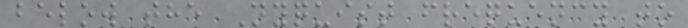below the Nyquist frequency to
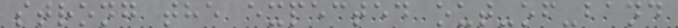strong the expected out-of-band
